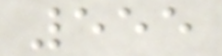555
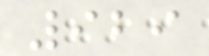929
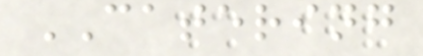CATERING
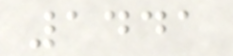1441
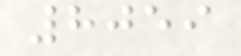8059
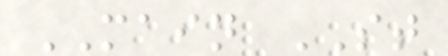MAIN ST
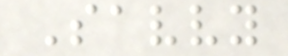Savvy
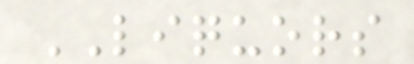LIQUORS
